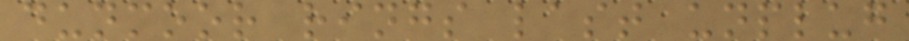dunmoor rings last unplug
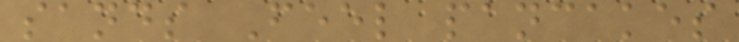sands Feel pancakes
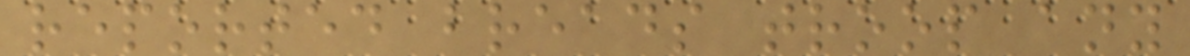reported breads troop any
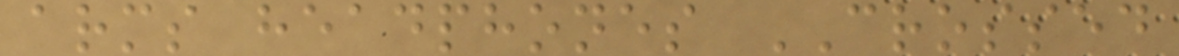arms headphones CROSSED
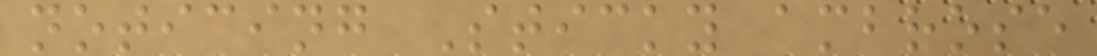noticing Sticky ambrose
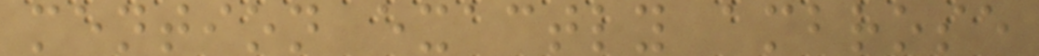mention exactly ambrose
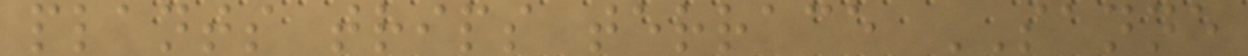plants trips terrace SANNE
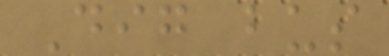Dig bus
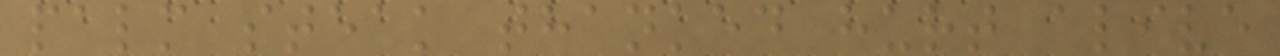palm steak thanked hurt alive
